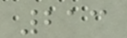213
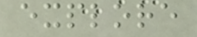explore
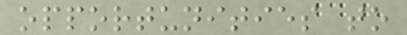opportunities to
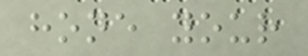hone your
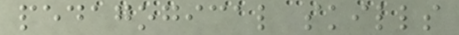pedagogical skills
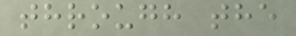through the
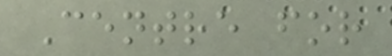Centre for
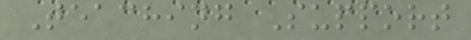Teaching Support
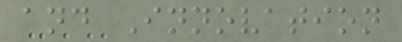and Innovation
